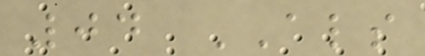04 ALS
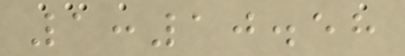1:10.58
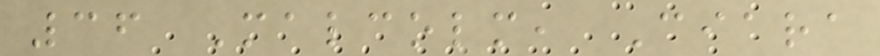36 Malcolm, Ciara
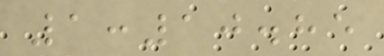1:10.85
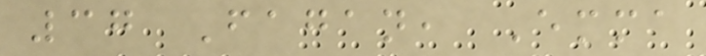37 Fagan, Emma
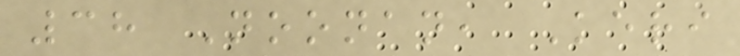38 Noonan, Keri
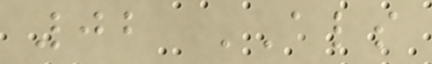02 ALS
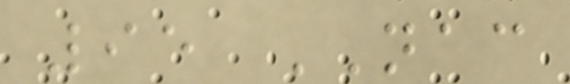95 NAC
